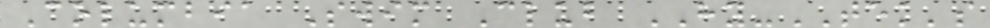Columbia Swim Club HY-TEK's
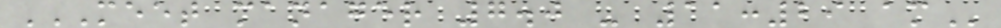MEET MANAGER 7.0 - 11:29 AM
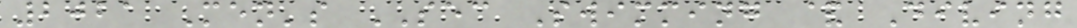2021 Men's SEC Swimming & Diving
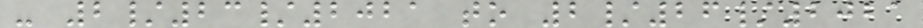- 2/23/2021 to 2/26/2021
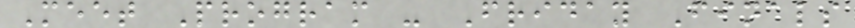Meet Program - Friday Finals
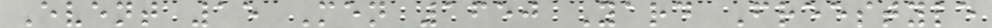Event 15 Men 1650 Yard Freestyle
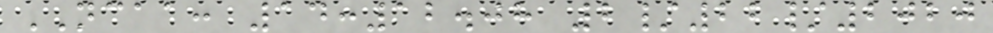NCAA: 14:12.08 2/22/2020
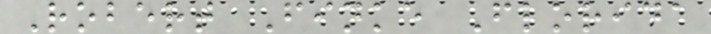Robert Finke Florida
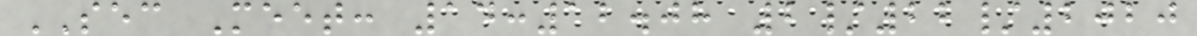SEC Meet: 14:12.08 2/22/2020
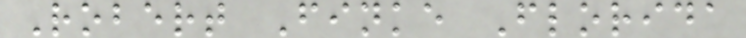Robert Finke Florida
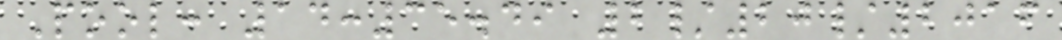Pool: 14:35.49 2/20/2016
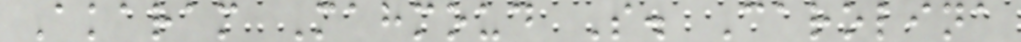Akaram Mahmoud S. Carolina
